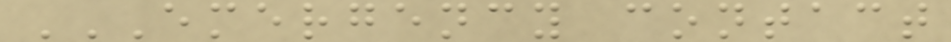EMERGENCY CONTACT
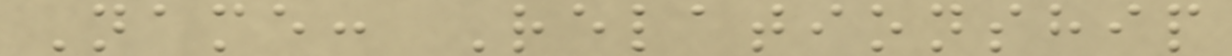Name: Relationship
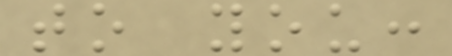to you:
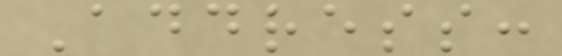Address:
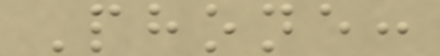Phone:
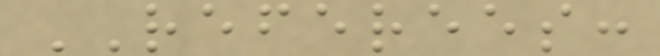REFEREES:
